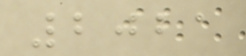2021
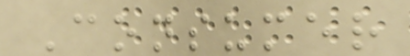Consumer
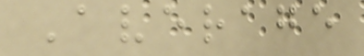Average
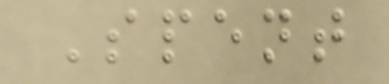Spent
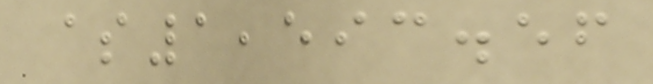$1,593.56
